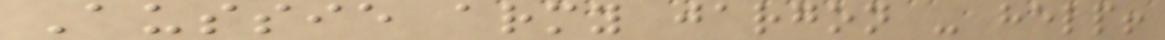Aussie army jargon - help!
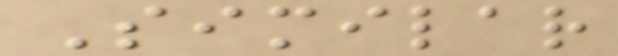Similar
